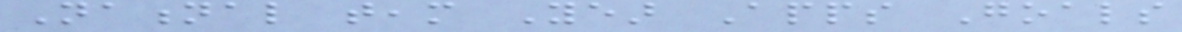National team Year Apps Goals
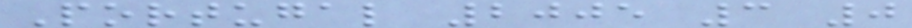Portugal 2005 3 0
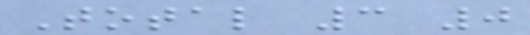Total 3 0
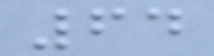64
